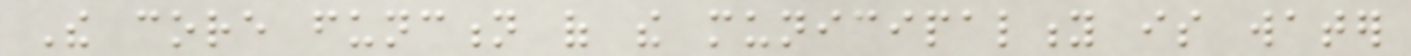The core function of the municipality is water
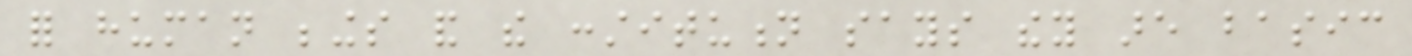for human beings and the constitution says they are basic
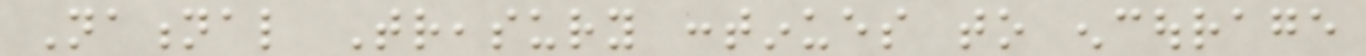National Treasury continues to encourage
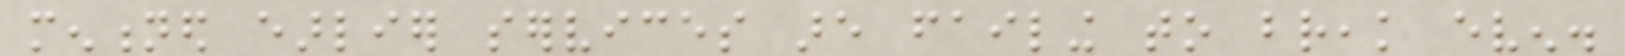mentioned earlier services are failing to break even.
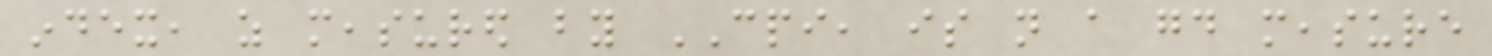index, as measured by CPI, is not a good measure
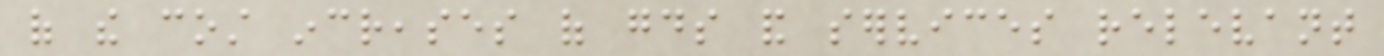of the cost increases of goods and services relevant
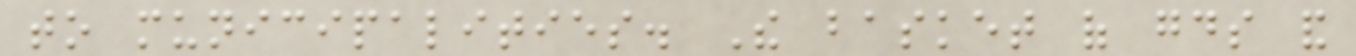to municipalities. The basket of goods and
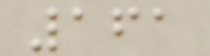161
